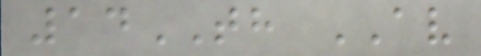14TH AV
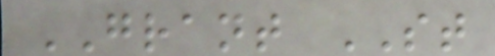GRANT ST
